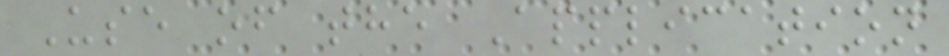Use of the Application
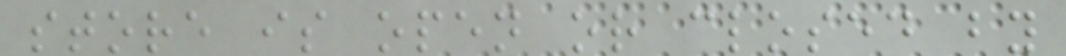store is open or closed by
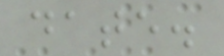date.
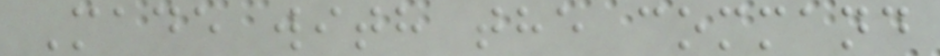Made with the command
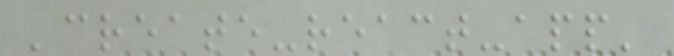'create-react-app'
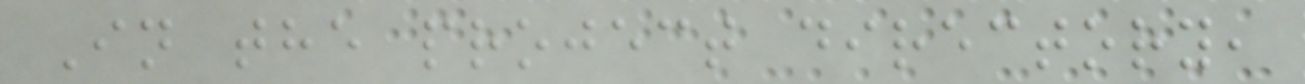In the project directory,
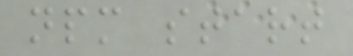npm start
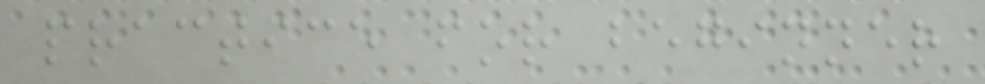practice for beginner
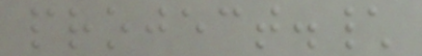project.\
